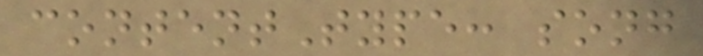contentType: song
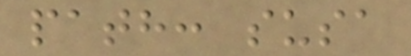path: susa
